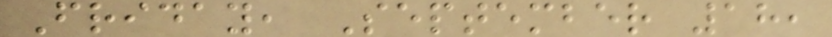Friday, September 18,
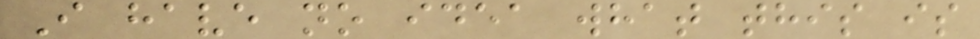I have no idea what this is
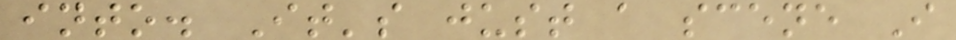into. It's just a scene I
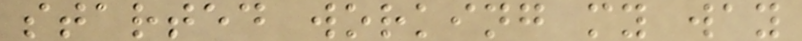started working my way
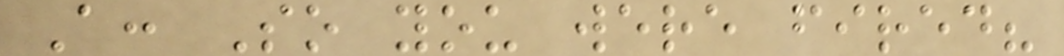A: So you were fired?
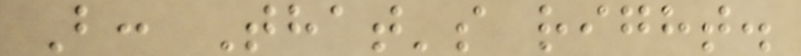B: That's right.
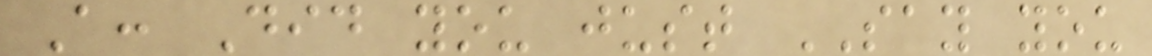A: Did you just SAY you
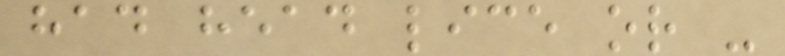had head lice or -
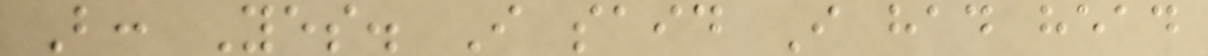B: Yes. I said I had head
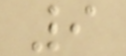9
